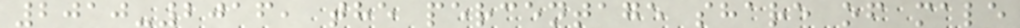2010-2016, the percentage share of male
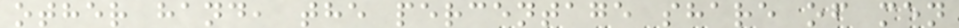other hand, the percentage share of men
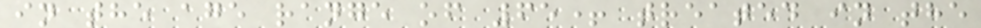in the age range of 65+ treated in the
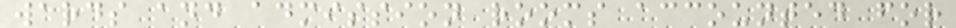wards and admission rooms accounted for
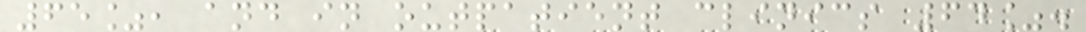65%, and in outpatient clinics 64%.
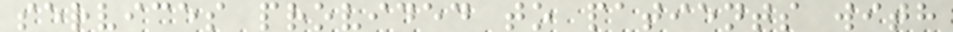services provided to patients with
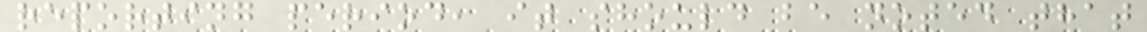reporting period, it should be noted that
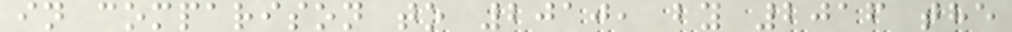in comparison to 2010, by 2016 the
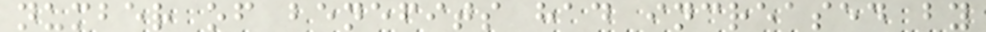number of benefits had increased by
